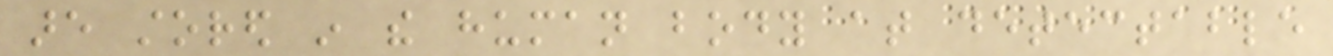are stored in the human body at detectable
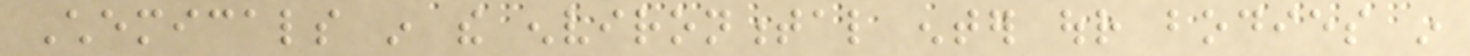Chemicals in the environmental enter our bodies in
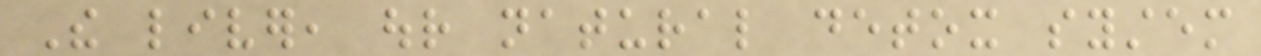The liver, our natural detox system
